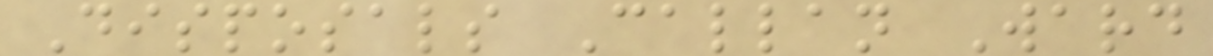Disposals Callan Ward
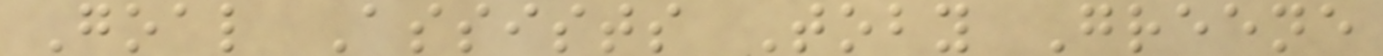Goal Assists Toby Greene
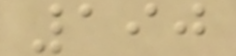190
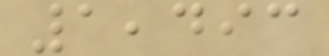1,493
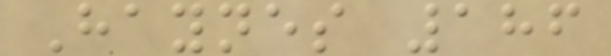Haynes 186
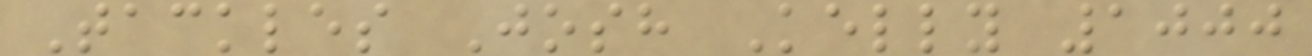Tackles Josh Kelly 1000
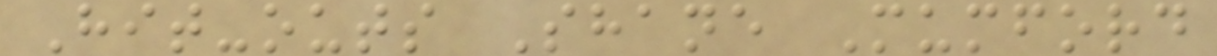Hit-outs Shane Mumford
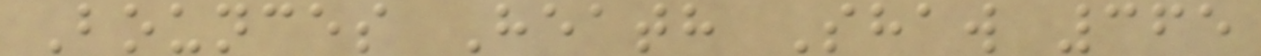Bounces Heath Shaw 365
